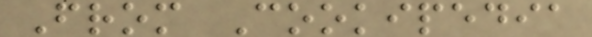From Cookipedia
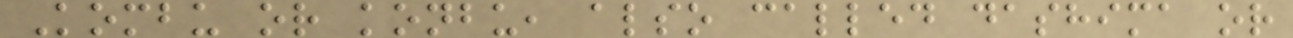Kombu or konbu, also called dashima or
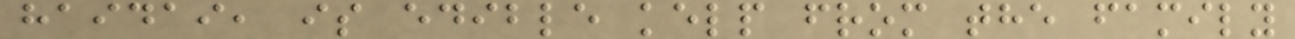haidai, is edible kelp from the family
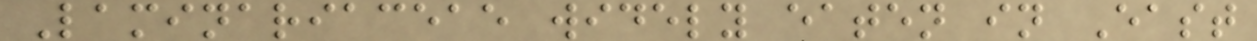Laminariaceae widely eaten in East
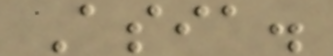Asia.
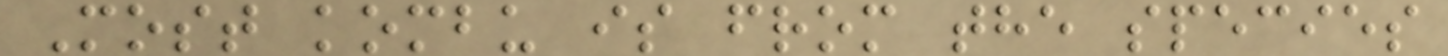Most kombu is from the species
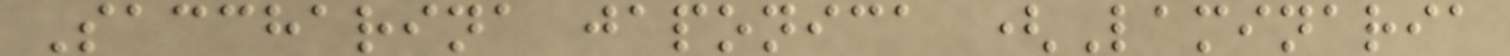Saccharina japonica (Laminaria
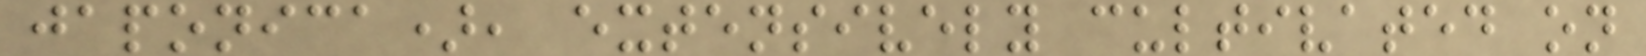japonica), extensively cultivated on
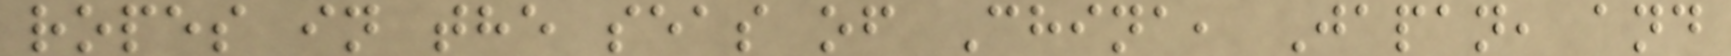ropes in the seas of China, Japan, and
